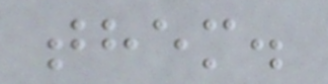them.
